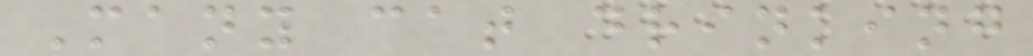Many cat drinking
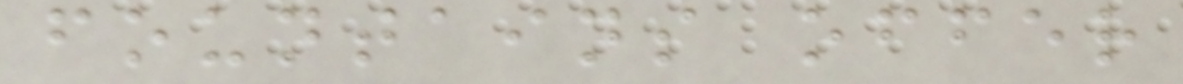fountains offer
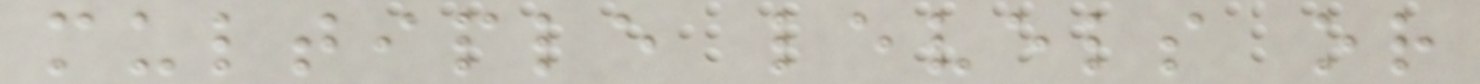multiple levels or
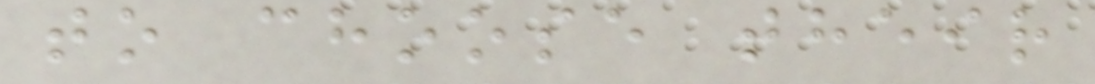to choose their
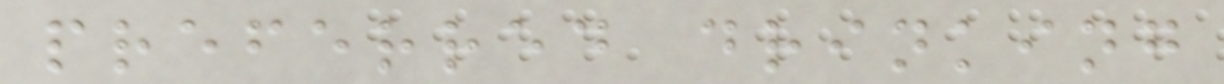preferred drinking
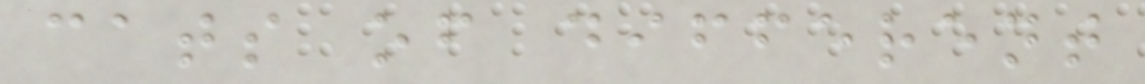cats of different
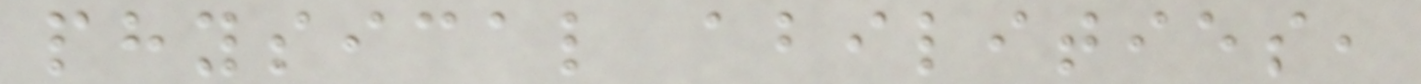physical abilities,
